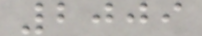2009
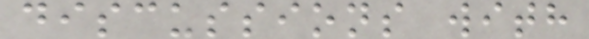discussions with
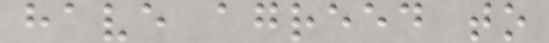have agreed to
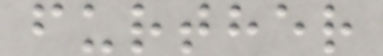further
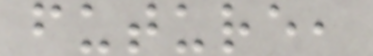future,
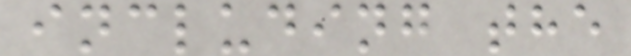including the
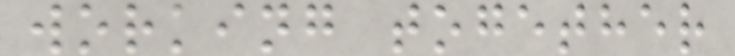working together
